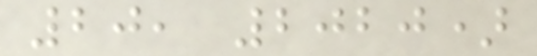20, 2020)
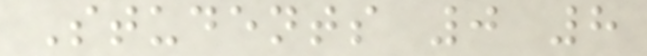Students 0 8
